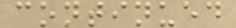continued
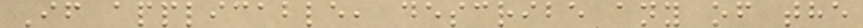If applicable, describe any of the
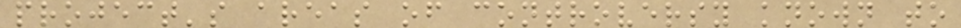project's areas of controversy known to
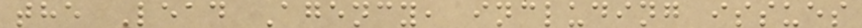the Lead Agency, including issues
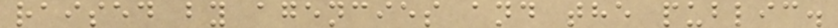raised by agencies and the public.
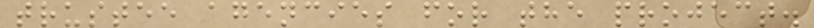trustee agencies for the project.
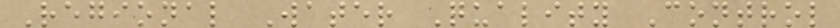Regional Water Quality Control
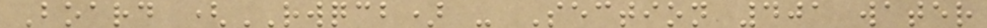Board (RWQCB) - Section 401 water
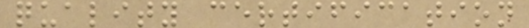quality certification
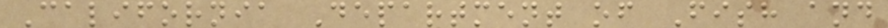California Department of Fish and
